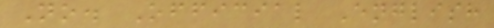No. Official English
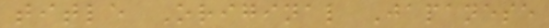title Original Japanese
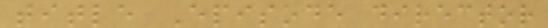title Episode director
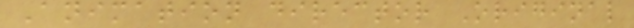Animation director Original
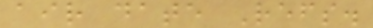air date Refs.
